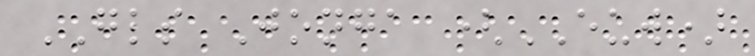GLS Jonga (EUW)
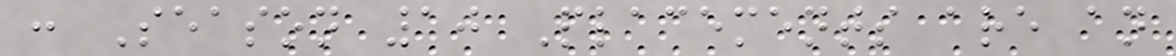: Season 10 Placements are an
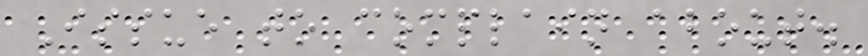Issue to complain about.
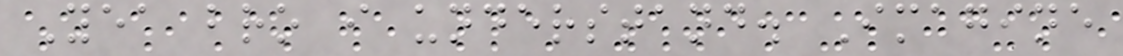Yea bro i understand. Imagine
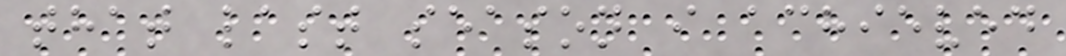that last season i achieved
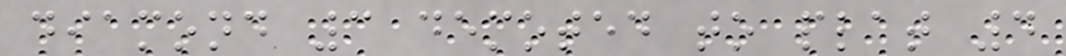diamond 3 demoted to plat 4
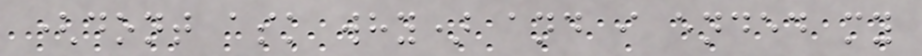(dont ask why) and i ended my
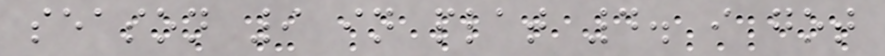season 9 in plat 4. i got
